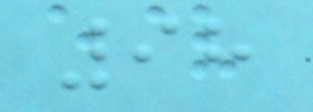98
